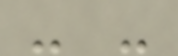- -
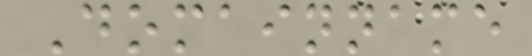Domainname
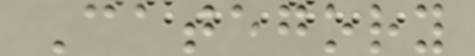Category
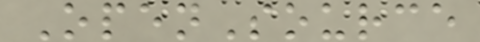OpenSource
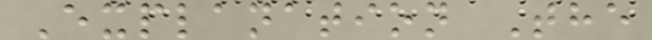Explanation The
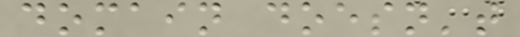domain doesn't
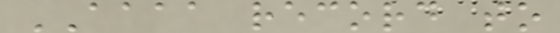AAAA record to
